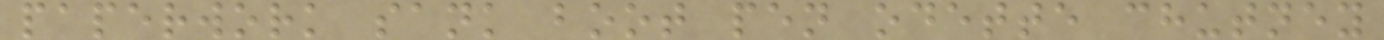paperwork sank boot pen odette chutney
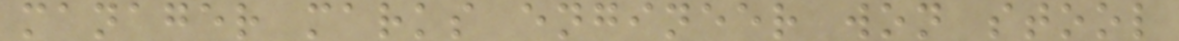manager marks engineer won stool
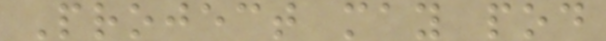Project may pod
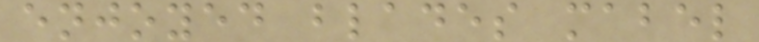enjoyed blades mabel
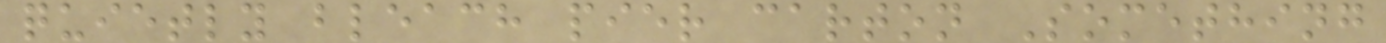quietly bleach pier carton Something
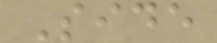Side
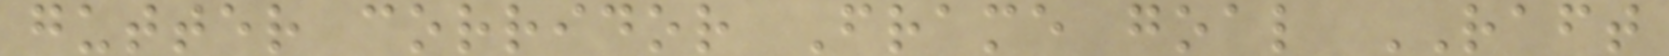gutter corridor Frame goal RAFT
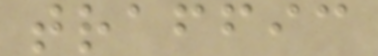traffic
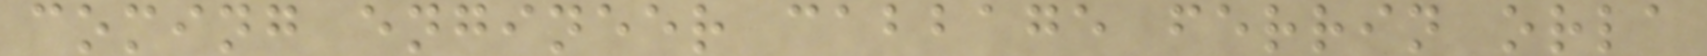coming engineer cabbage ferrin orla
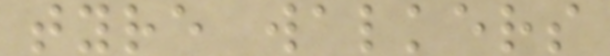tyre walkers
